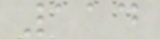114
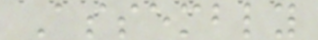Assembly
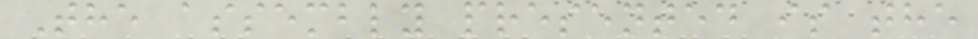The assembly presented is the
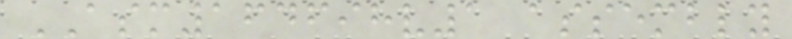ASM164698v1 assembly
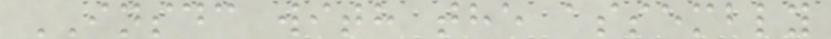INSDC with the assembly
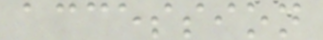accession
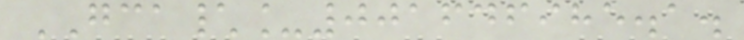GCA\_001646985.1.
